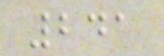241
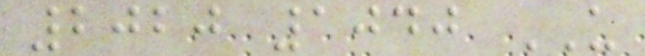2020 1040 US
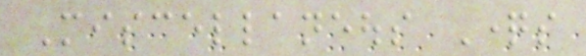Miscellaneous Questions
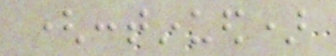(continued)
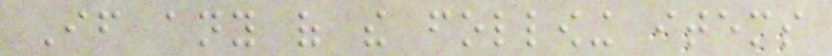If any of the following items
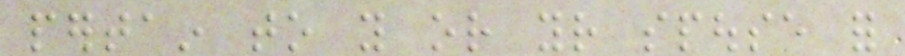pertain to you or your spouse for
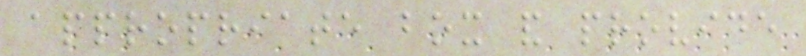appropriate box and provide
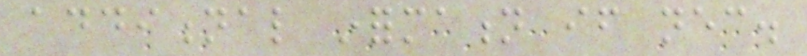additional information if necessary.
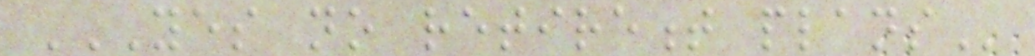YES NO RETIREMENT PLANS
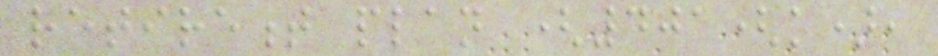retirement plan (401(k),
